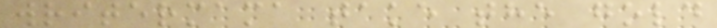writermama take the gold
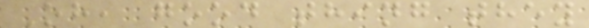Oh, good thing they
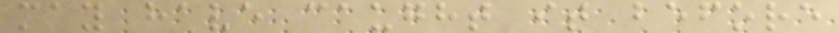may have caught it before
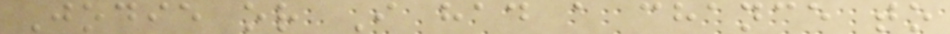Jodie or I had a chance to
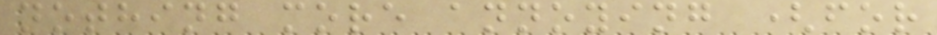nothing more annoying (for
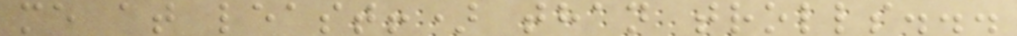me at least!) than trolls...
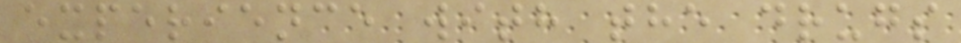experience with the drugs
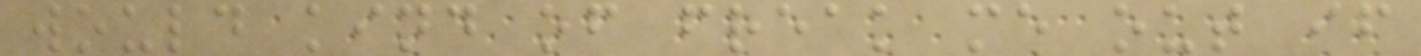would kind of freak me out if
